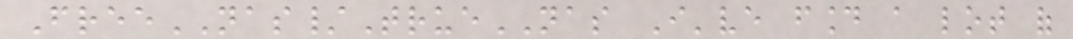FreeNAS/TrueNAS I've found a lot of
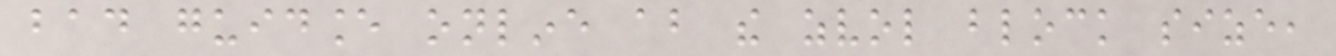bad guidance online about the zvol block size,
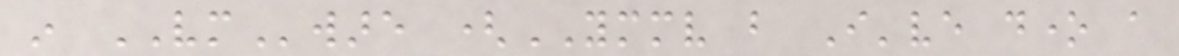in VMware (YMMV but I've done a
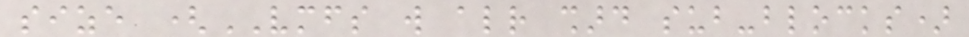size (VMFS will already shard sub-blocks)
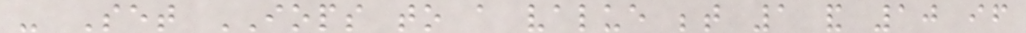- Set IOPS to a value between 1 and 10 if
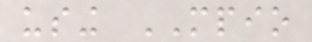using MPIO
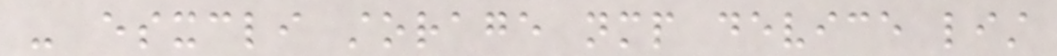- esxcli storage nmp device list
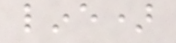line)
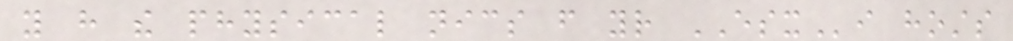you have the physical nics from your ESXi hosts
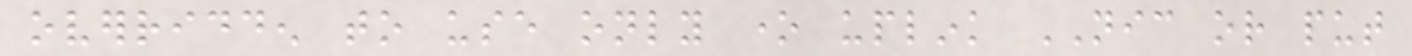overridden to use only one uplink NIC or put
